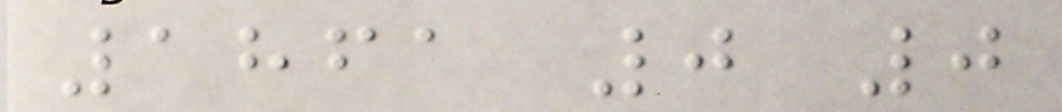1861 0 0
